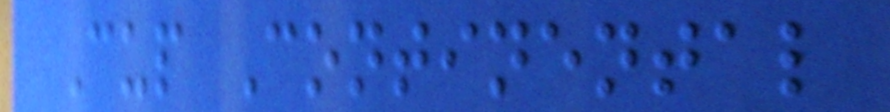Cup Continental
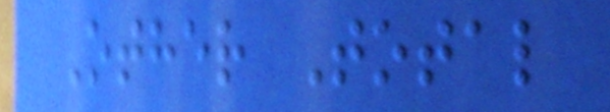Other Total
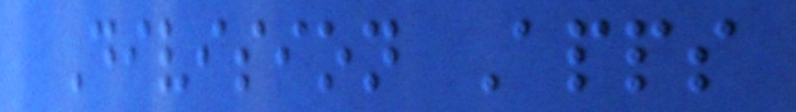Division Apps
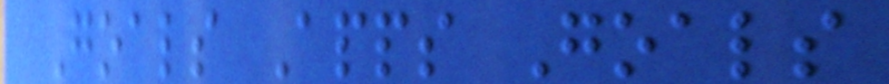Goals Apps Goals
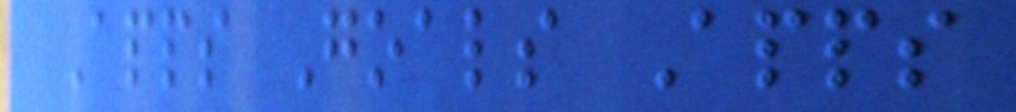Apps Goals Apps
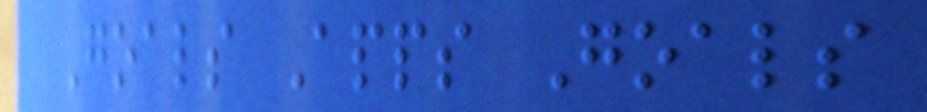Goals Apps Goals
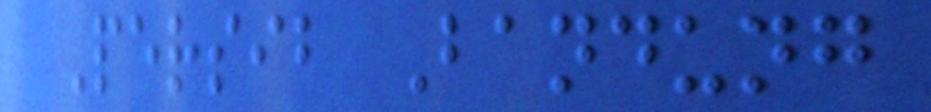Persib Bandung
